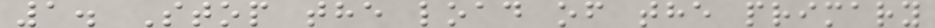1. Stop the load of the primary
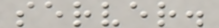server.
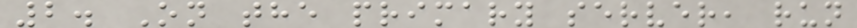2. On the primary server, run
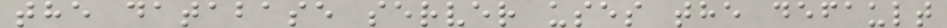the database server uses the default
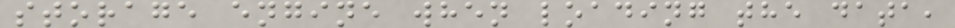storage engine when loading the data,
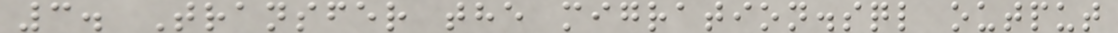3. Transfer the migration.sql output
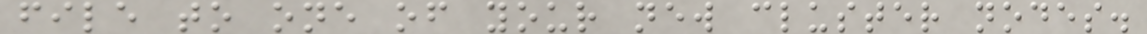file to one of your new cluster nodes.
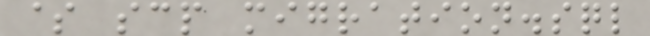$ scp migration.sql
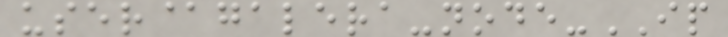user@galera-node-IP
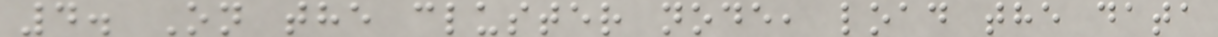4. On the cluster node, load the data
